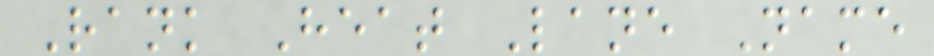Rank Heat Lane Name
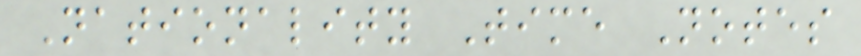Nationality Time Notes
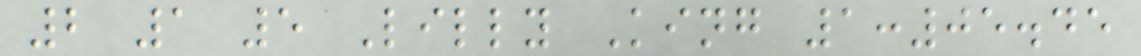2 1 5 Lilly King 1:05.45
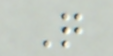Q
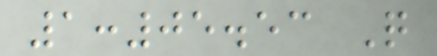1:05.53 Q
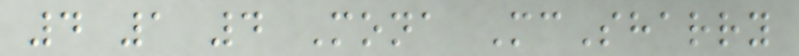4 1 4 Mona McSharry
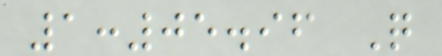1:05.96 Q
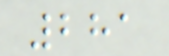281
